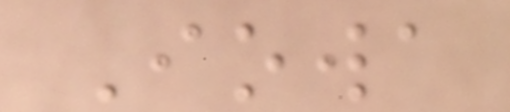Iowa
